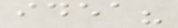idea?
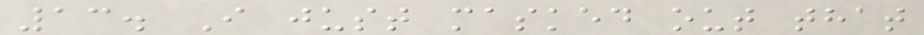13. I just masked out that
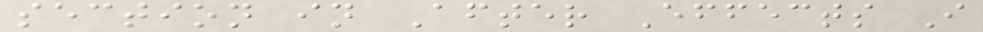section in After Effects I
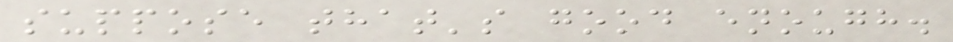suppose that's good enough.
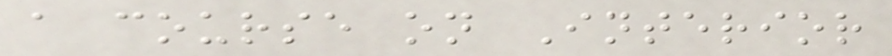a course on Interior
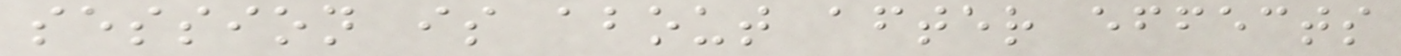session is about after effects
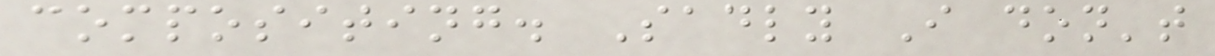compositing. Sadly I don't
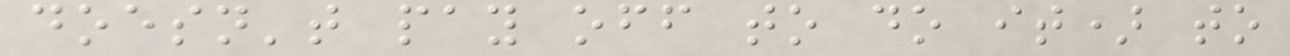doesn't pay off to do it) to
